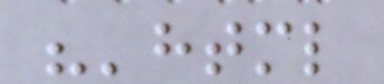"'html
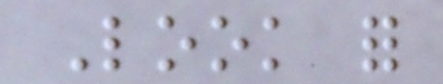Look for
